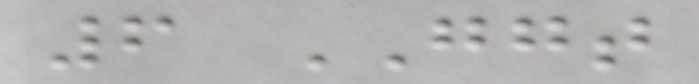6 GGT
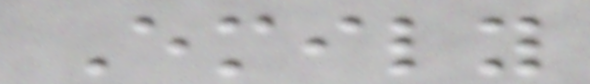Emily
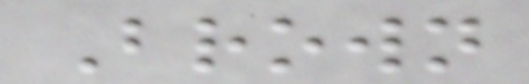Brown
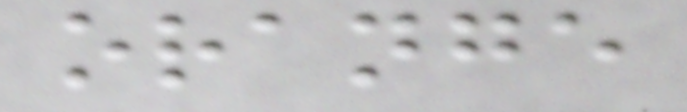orange
